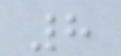8
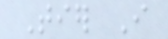Tier I
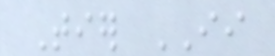Tier II
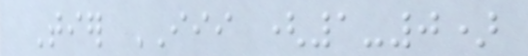Tier III (1-0)
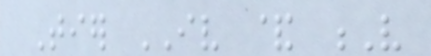Tier IV & V
